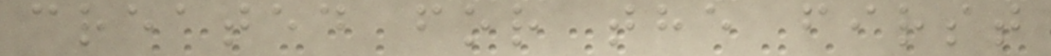created for the first
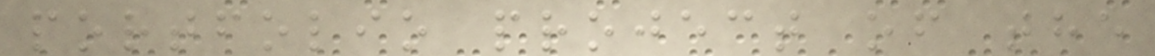portfolio project of the
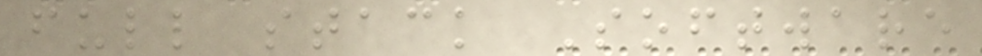full stack Software
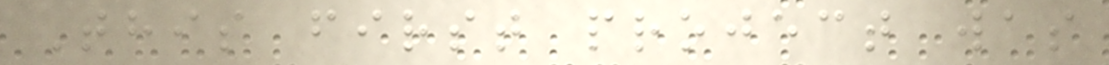This first project was
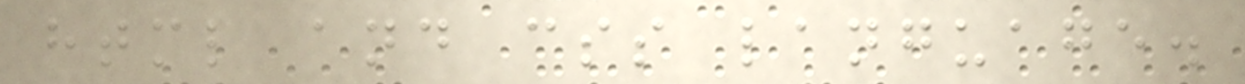html and css language.
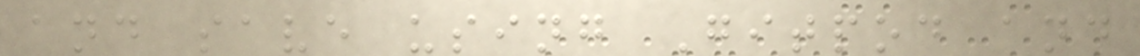and save using Gitpod and
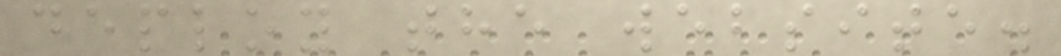deploy the website.
